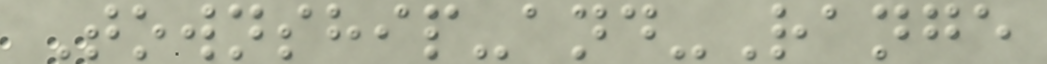Township-and-Range
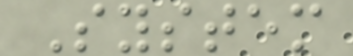System
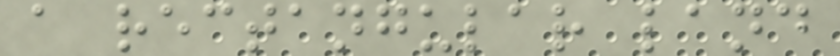a rectangular land
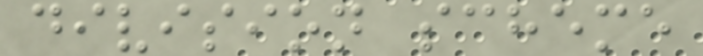division scheme
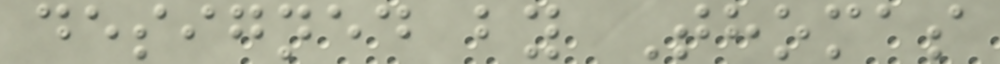designed by Thomas
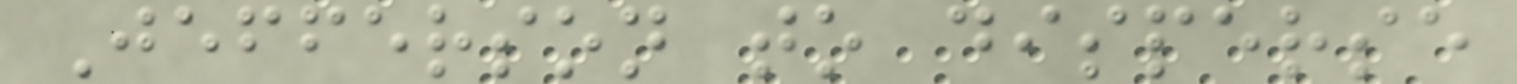Jefferson to disperse
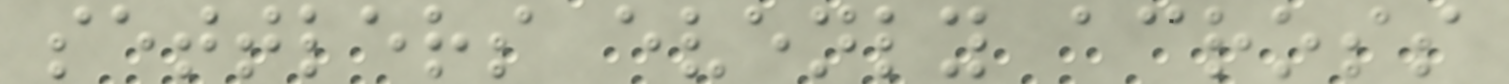settlers evenly across
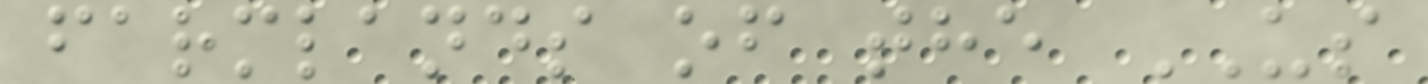farmlands of the US
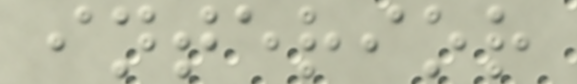interior
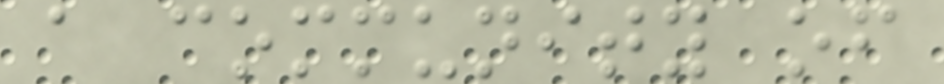a community of
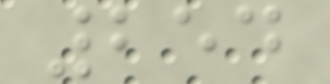254
